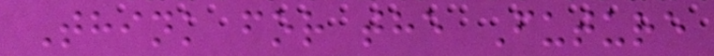Think for the Future
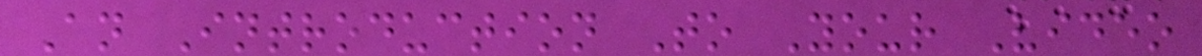An Introduction To Your Video
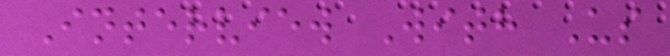Interview With Us
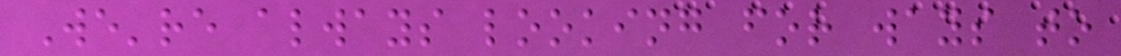We're always looking for ways to
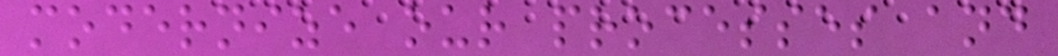modernize our processes and
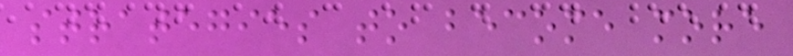strategies to become more
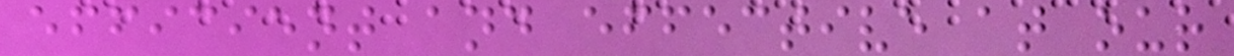efficient and effective at our
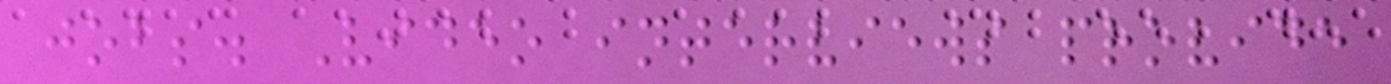jobs. Video interviews provide
